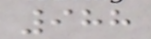988
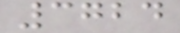3724
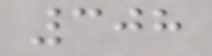308
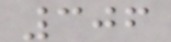306
